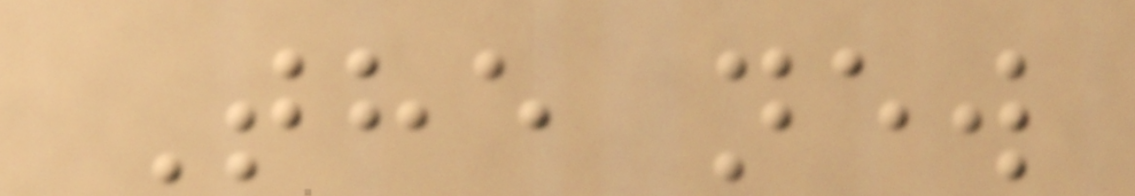The new
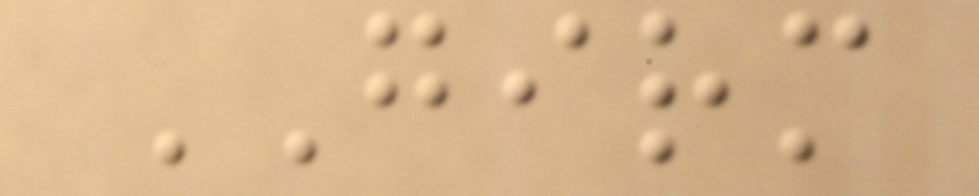GIRM
